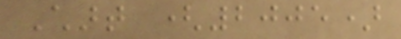Chart (2005)
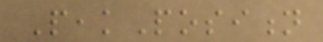PeakPosition
